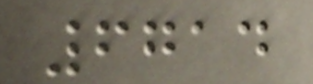6714
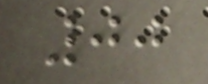00
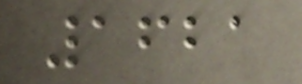1621
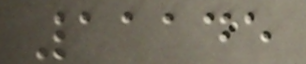11145
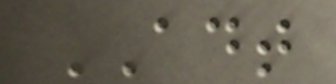ADT
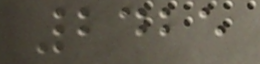2425
